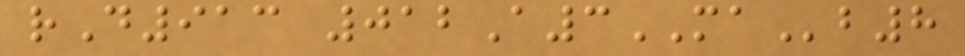rD913 012A3MAb8
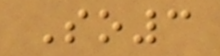So3
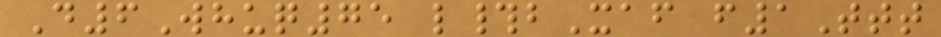D6Whuq75 l#bXaf f1Ttt
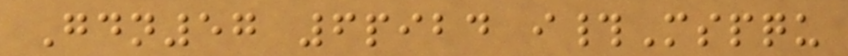Gdn57 6pibd i#Mspqu
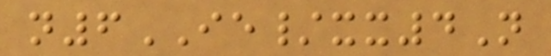n6IE/xx4N
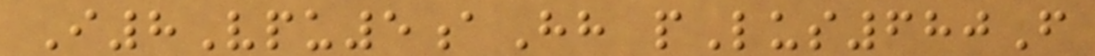I8Vpu5aHh pLus680F
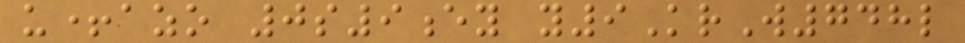u+azo 0s9ey y9KrW748l
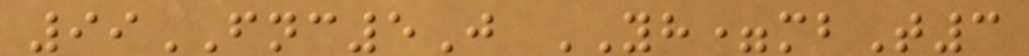99FNC5J YH=mbT3
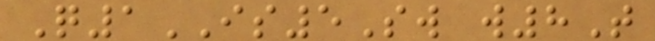Q1IS5Sw w8T
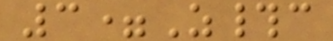3=Z#c
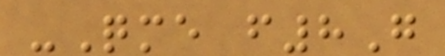-Qme f8G
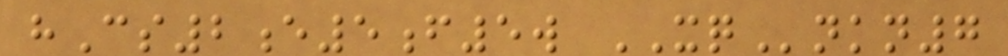hCs2e5f5w XQnkn7
